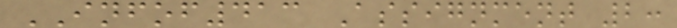INFOF413 Assignment 2:
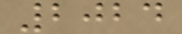2024
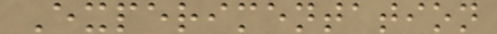Experimentation
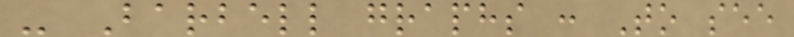- Barbell graphs : To see
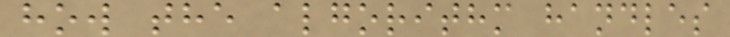how the algorithm handles
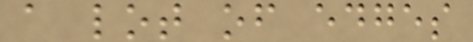a lot of edges
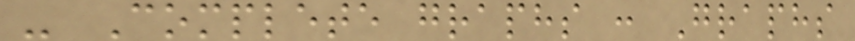- Complete graphs : Graphs
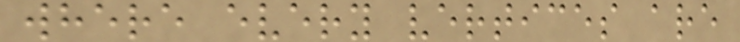where every vertices are
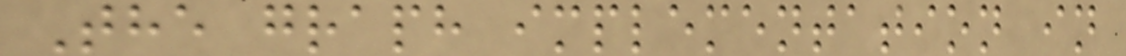The graph implementation in
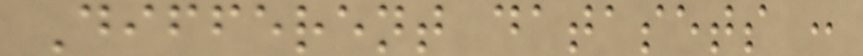Different datasets :
